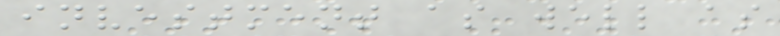investment as well as
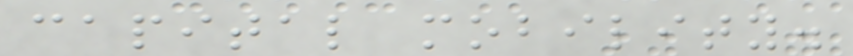capital mobility.
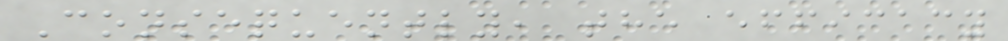Consequently, the efficacy
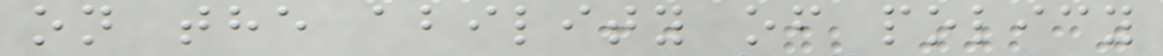on the ability of policy
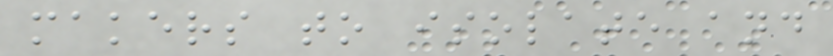makers to isolate and
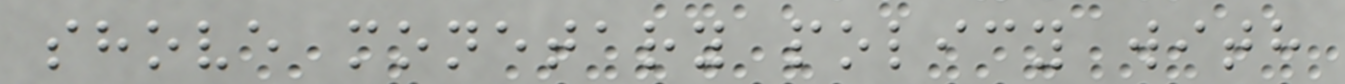shove monetary policy with
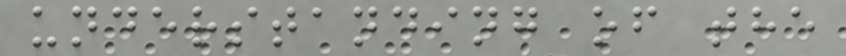understanding of the
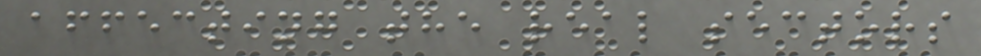affecting the real sectors
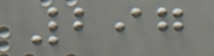297
